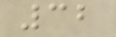32
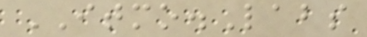ITMO.Labs
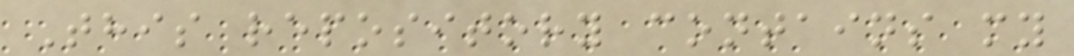This repository contains my
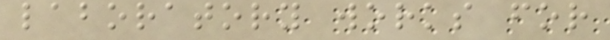laboratory works for
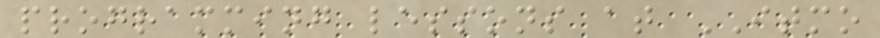programming lessons at ITMO
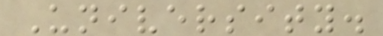University.
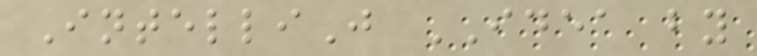IntelliJ IDEA by
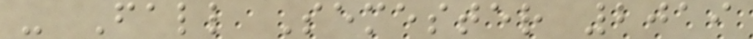- Fall Semester 2019
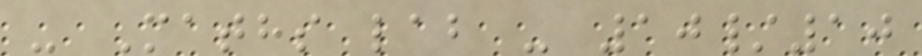- Maths lab - 10/10
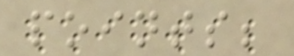points;
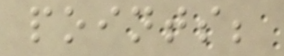points;
